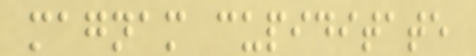magnam cupiditate
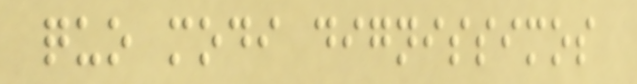quo modi dignissimos
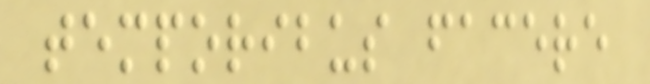temporibus facere
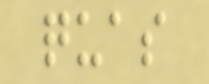quas
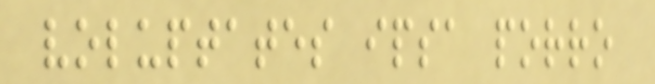voluptates ipsa porro
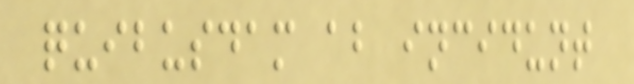quibusdam ab incidunt
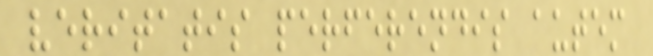veritatis perferendis autem
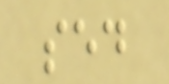sed
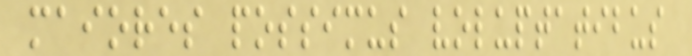maiores possimus voluptatibus
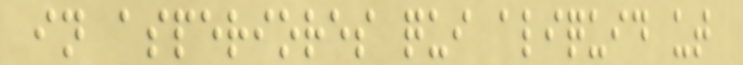in asperiores qui aliquid ut
